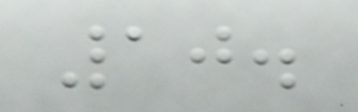10.
